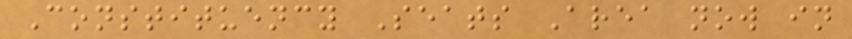Constituency Seats Area now in
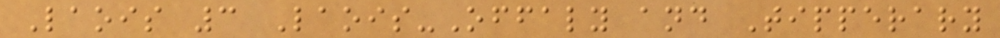Laois 3 Laois-Offaly and Tipperary
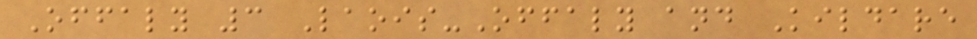Offaly 3 Laois-Offaly and Kildare
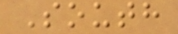South
